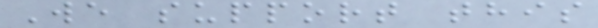We support this
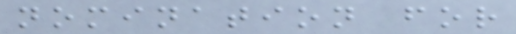nomination for
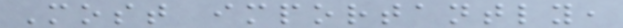Most importantly,
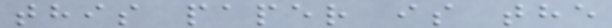this paper is the
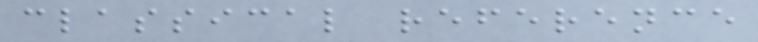classical reference
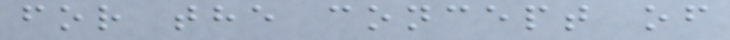for the concept of
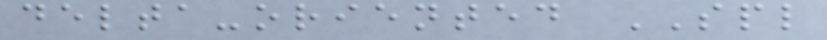delta-oriented SPL
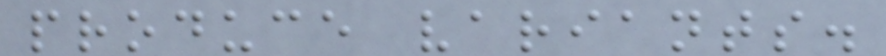produce variants.
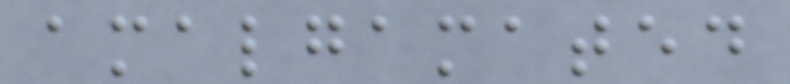amalgamated
